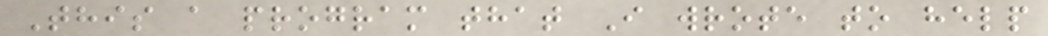This a program that I wrote to help
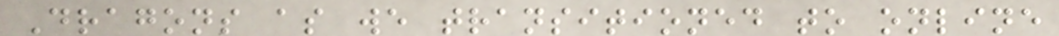Dragons as we transitioned to online
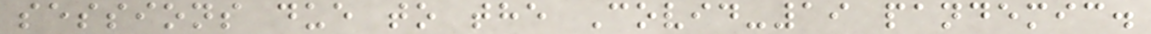sessions due to the Covid-19 pandemic.
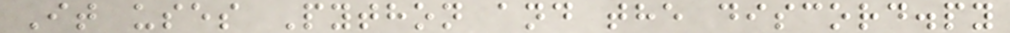It uses Python and the discord.py
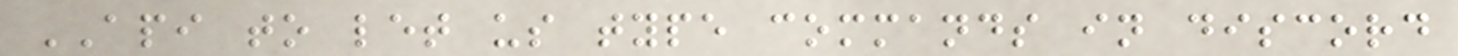API to let us type commands in discord
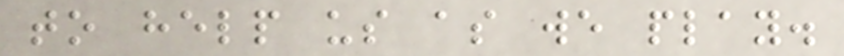to help us as we play.
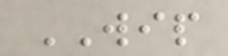WIP
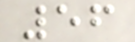56
